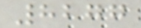8277
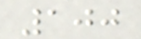100
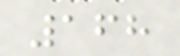168
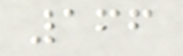166
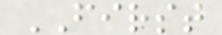FIRST
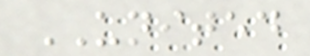UNITED
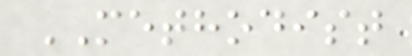METHODIST
